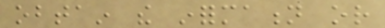obtain the information or
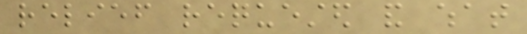relief requested and what
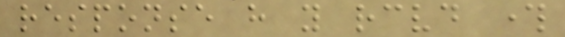response have you received through
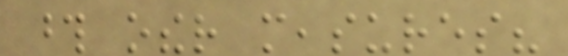those other measures?
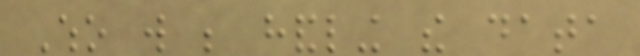Who will be handling the data
